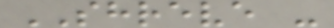SHREVE -
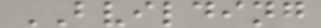BVILDING
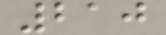210
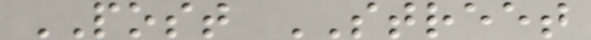POST STREET
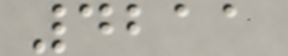4211
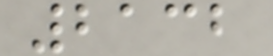2132
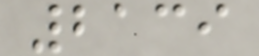2139
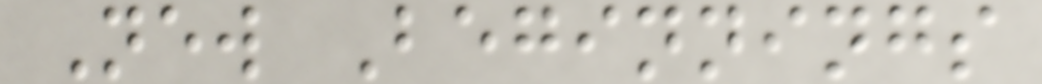New Beginnings
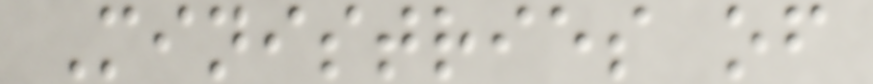Ministries of
